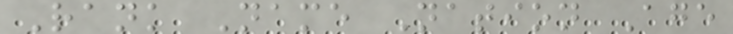Rank Name Nation Age
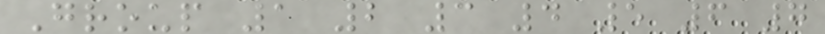Group 1 2 3 4 5 6 7
